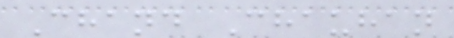Chand Chauhan
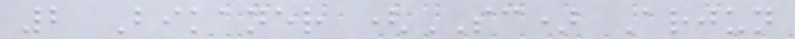2 Bikaner (SC) Arjun
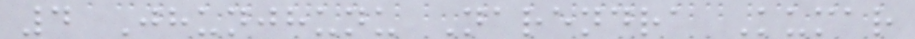4 Jhunjhunu Narendra Kumar
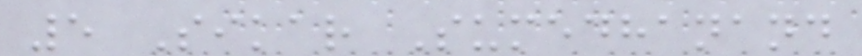5 Sikar Sumedhanand
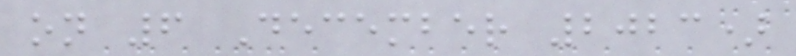on 6 December 2023)
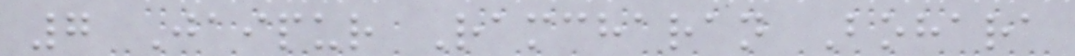7 Jaipur Ramcharan Bohara
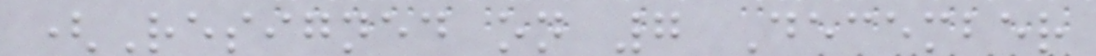(Resigned on 7 December
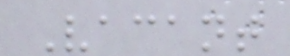Vacant
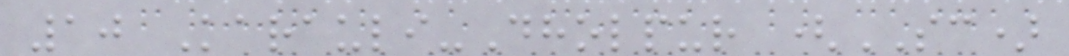10 Karauli-Dholpur (SC)
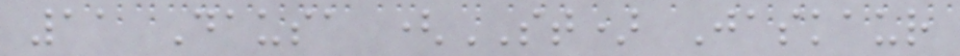11 Dausa (ST) Jaskaur
